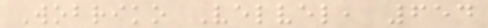Wobriko Velvel, 654
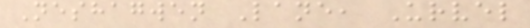Neshagwen Lane, Urvel
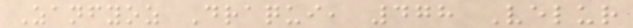Zanfyoz Draqui, 478 Velur
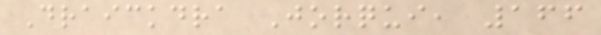Draickdra Jorqui, 166
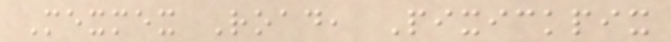Mexmex Road, Pixickpix
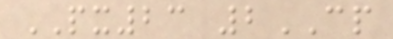PX23 2CP
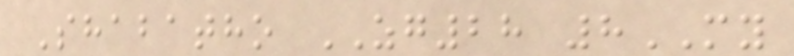Shabatho ZG28 8MY
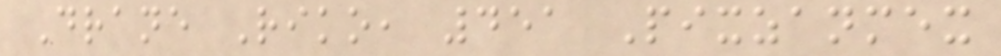Drane Riko, 451 Pixzanmex
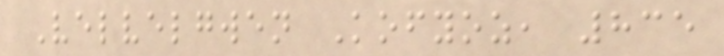Velvelgwen Kofyoz, 835
